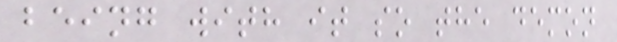being with it so the demon
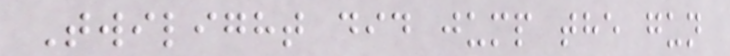Twilight did jump the gun
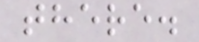there.
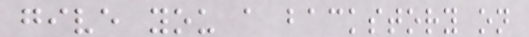give you a backstory on
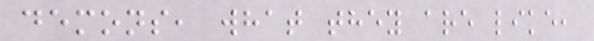demons, what they are like,
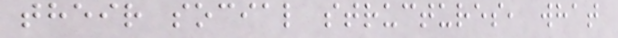their social structures, what
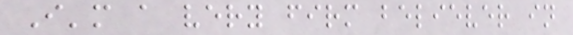I'm a very firm believer in
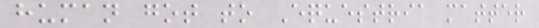human got to Equestria matter
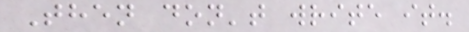Then don't write it.
